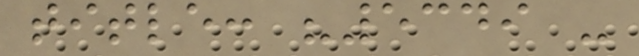title: "5349 -
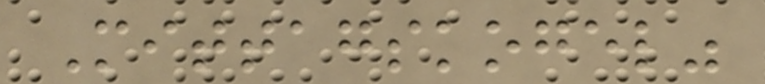Mittagskogel"
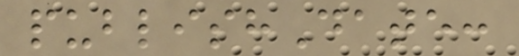publishDate:
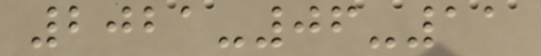2021-06-11
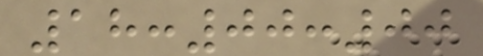18:00:00
